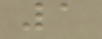1
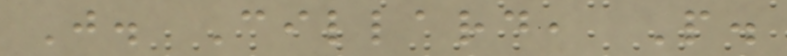J. Cillard, P.
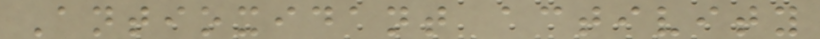Antioxidant activity
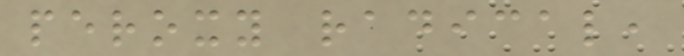peroxy radical,
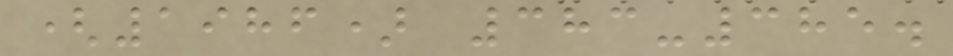(1986) 383-385.
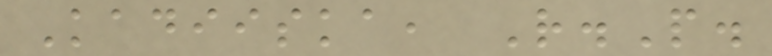Kadiiska, R.P.
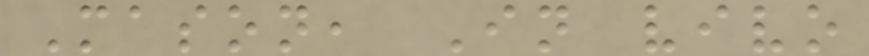Mason, In vivo
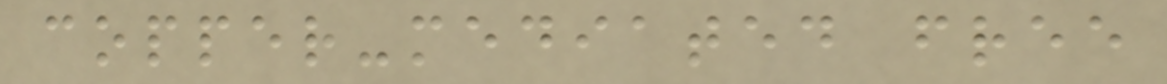copper-mediated free
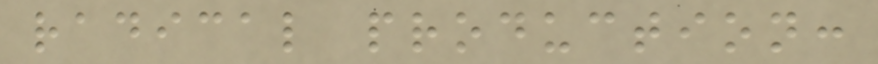radical production:
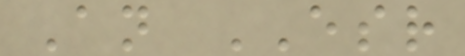An ESR
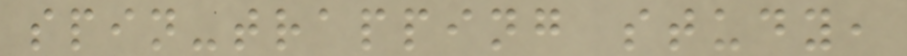spin-trapping study,
